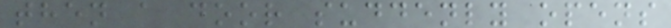then a door suddenly opens
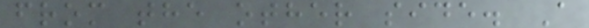from the other side. A
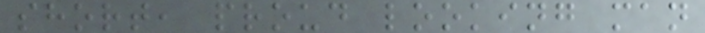short, proud looking man
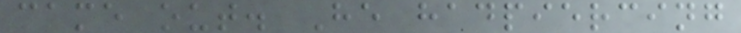came out. He hadpiercing
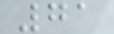71
